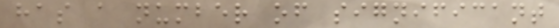has a number of significant
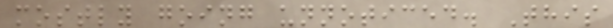mostly going unnoticed. This
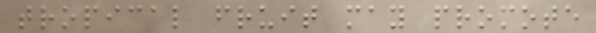tropical fruit may promote
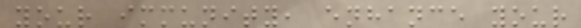your immunity, enhance your
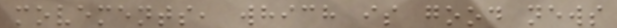movements, which is good news
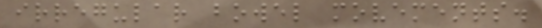irregular bowel movements.
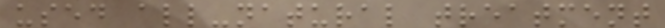used all-natural treatment
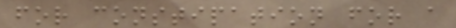for constipation for a
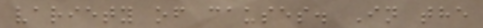variety of causes. In the
